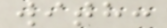with:
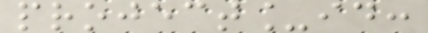project_id:
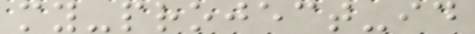my-project-id
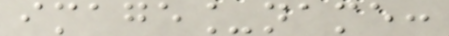image_name:
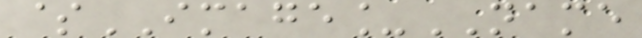$IMAGE_NAME
